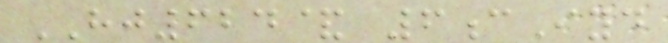HJ624& 6cIyd
